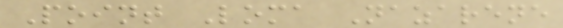Point Loma Nazarene
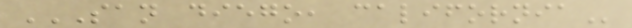SAN DIEGO, CALIFORNIA
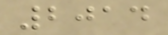2014
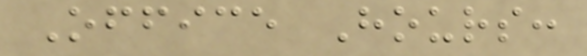Office Hours:
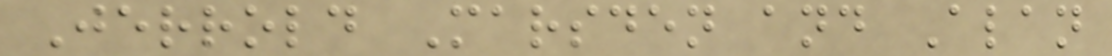Jerrold Marsden and Alan
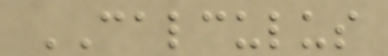CALCULUS
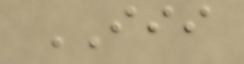III
